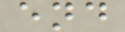end
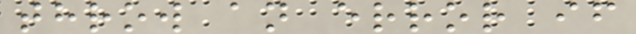throw an error if
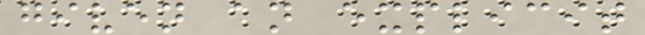given an explicit
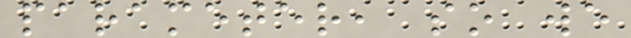parameter, so we
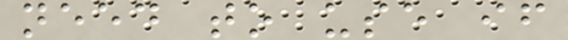need to use if
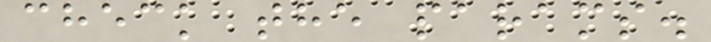check the params.
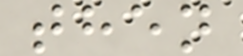then
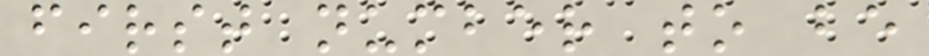first number to be
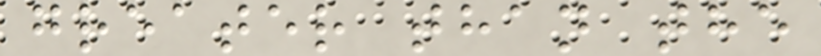greater than the
